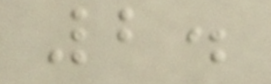2.
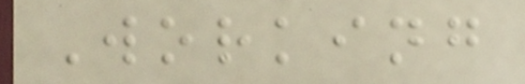Working
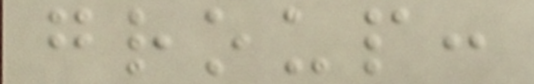group:
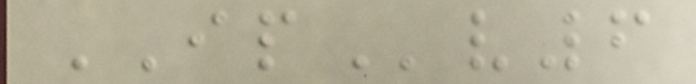IPv6
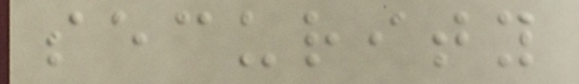security
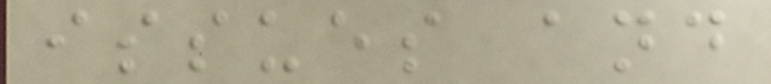issues and
